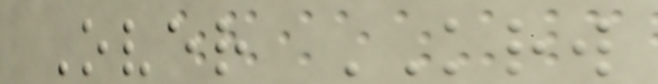Over KRW
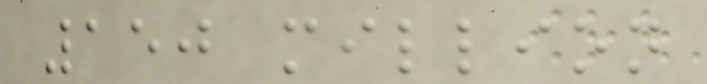150 million
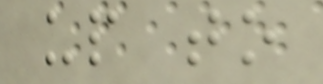up to
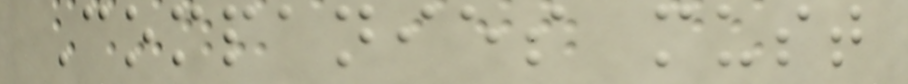Companies must
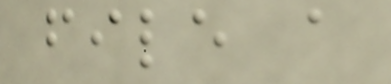file a
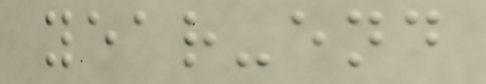year-end
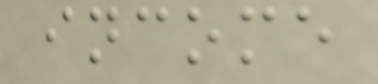income
